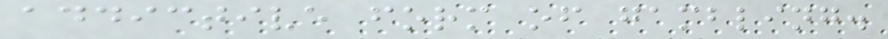addictive form of gambling.
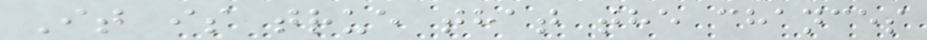It is true that the chances
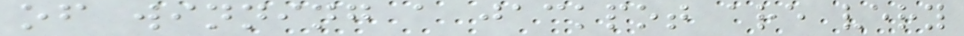of winning a jackpot are very
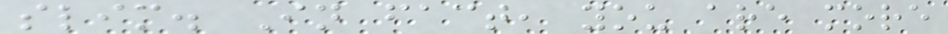slim. In fact, you are more
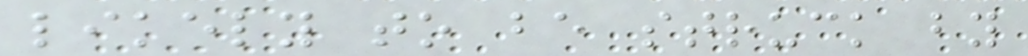likely to be struck by
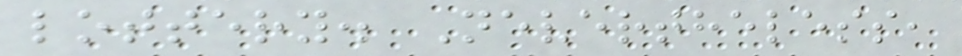lottery. Nevertheless,
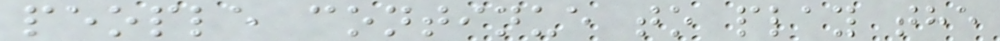people continue to play the
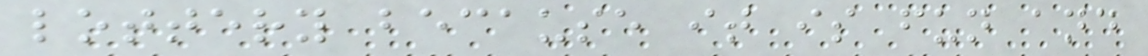lottery because it is fun and
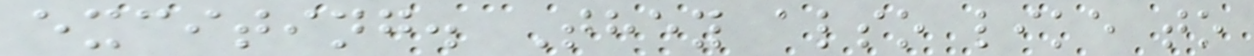exciting. They also like to
